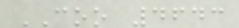COO 4643
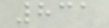831
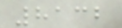8132
